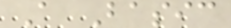A Basic
